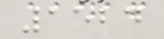1524
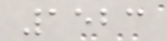1523
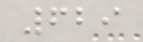629
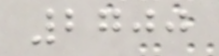2700
